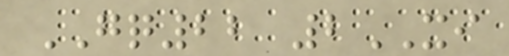GQ22 2XI
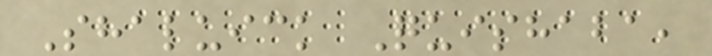Shaluick Quishaba,
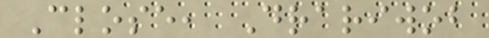Close, Drariwob
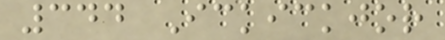344 Ickickjor
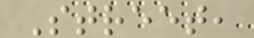Street,
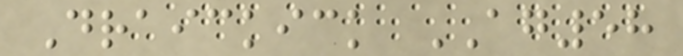Draickick AG58
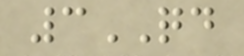3QD
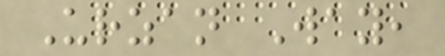Urzan Way,
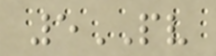5PV
